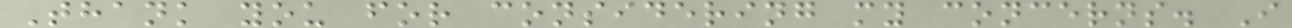Thank you for considering my concerns. I
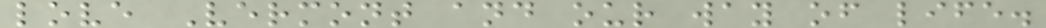love Vermont and our way of life.
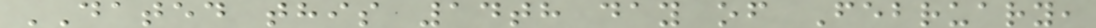DATED this 14th day of February,
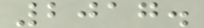2017.
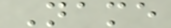Name
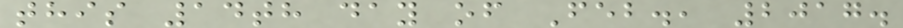this 14th day of Feb., 2017.
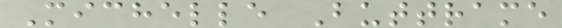Michelle Buttrame
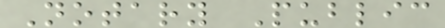Notary Public
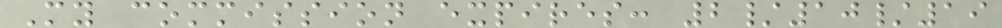My commission expires: 2/10/19
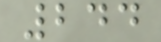244
